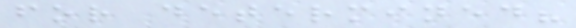for determined?
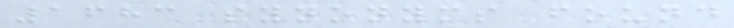1683 synonyms found
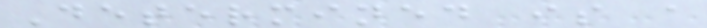Determined is a
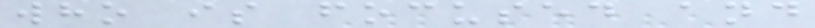who is focused and
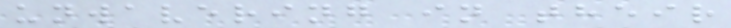unwavering in their
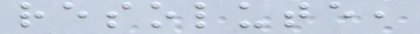resolute,
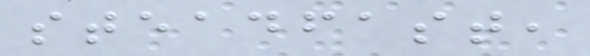steadfast,
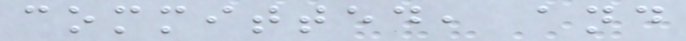committed, and
